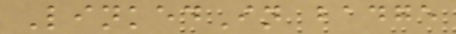LinkedIn badge
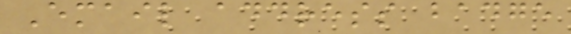Email address badge
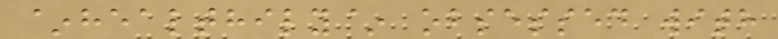~healthily~ obsessed with
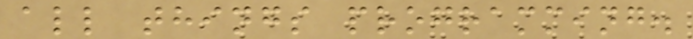all things programming.
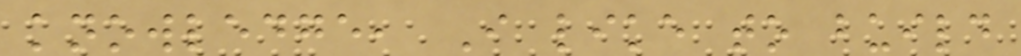knowledge, I like to build
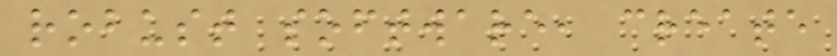robust software, create
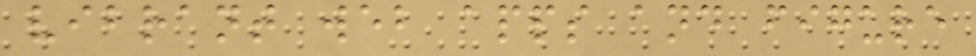vibrant web apps and figure
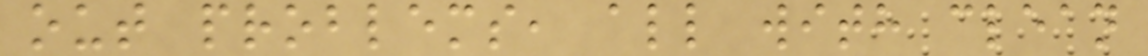out problems, all with clean
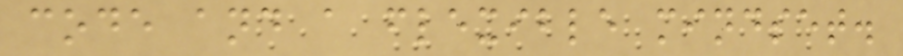code and a flexible mindset.
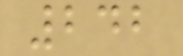242
